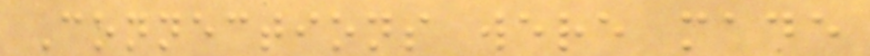Connections were made
